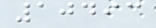10493
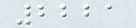2221
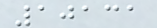10131
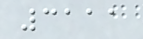3111
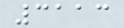3113
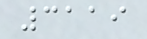3119
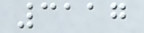3117
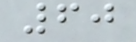60
